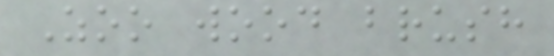Zoo wood brush
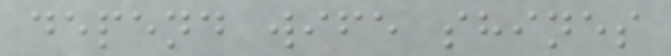depend wife shines
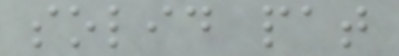solid pat
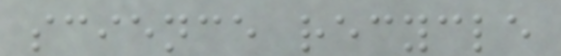science recycle
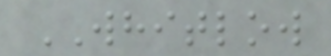WHITLOW
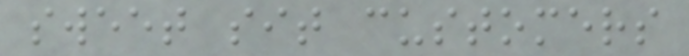sweet sit customers
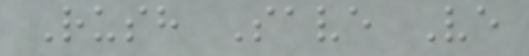Rush Save Ve
